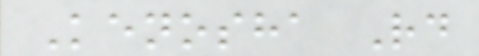Kenosha Rd
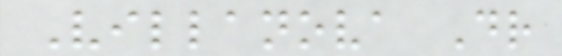Villanova Dr
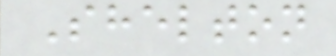Shelton
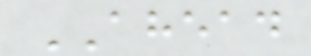AHEAD
